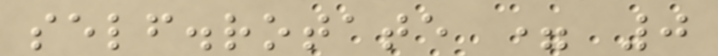self.rotate = 0
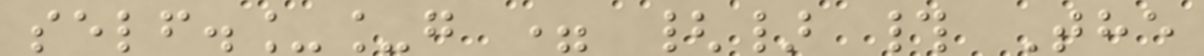self.__g = {} # The
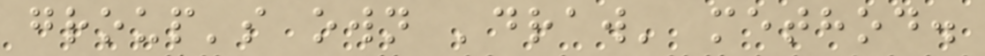group's own 'draw' method.
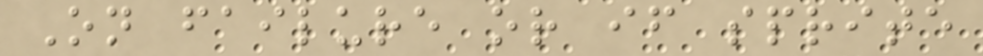On failure or if sprite
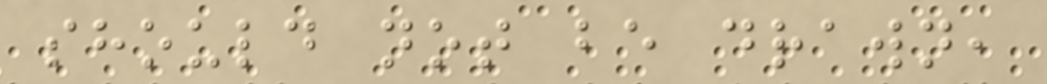should not be drawn,
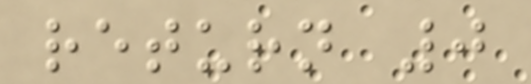return 0
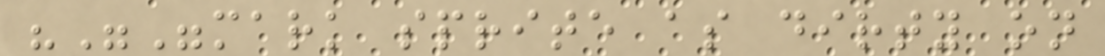"""mark sprite as dirty on
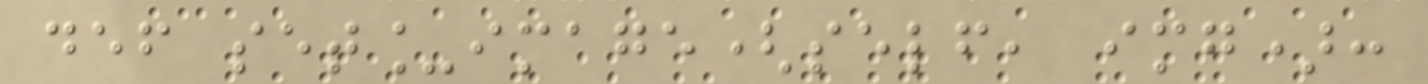def set_image(self, img):
